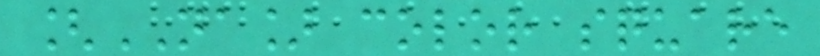[NA] color square
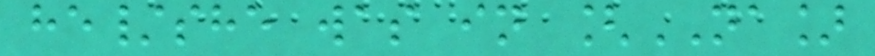he/she was in [NA]
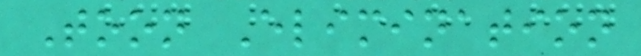Toon Elimination
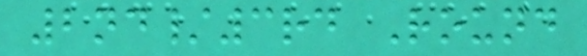2nd/3rd Round
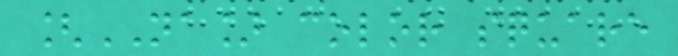[NA] color square
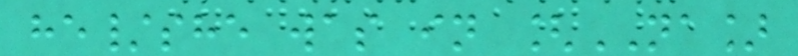he/she was in [NA]
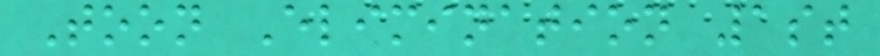Toon Elimination 1st
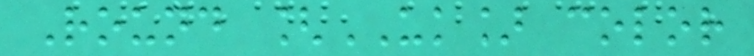Round [UK] color
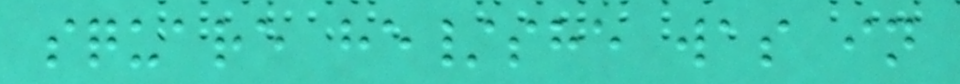square he/she was in
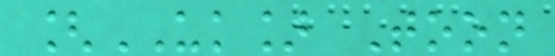[UK] Toon
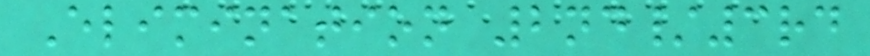Elimination 2nd/3rd
